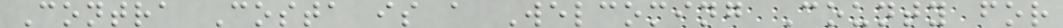Contra Costa is a Welcoming County for
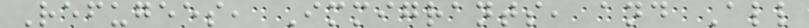Refugees, Immigrants, and All
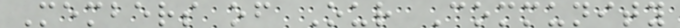Members of Our Community
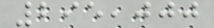295,000
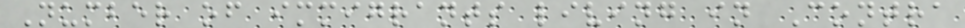Number of immigrants living in Contra
